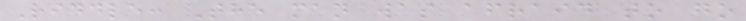Riddle: The man was afraid to go
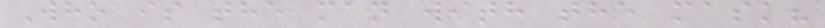Who is the man with the mask?
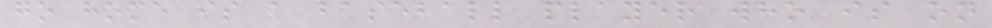go home is a baseball player who is on
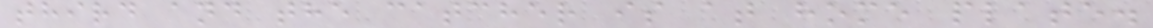third and the catcher is at home plate.
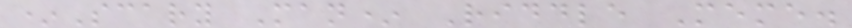*Scary Man* Riddle Meme.
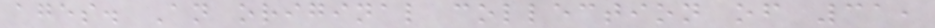ages. An original collection of 31,
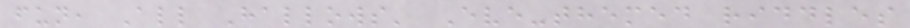fun, All Hallows' Eve-themed riddles
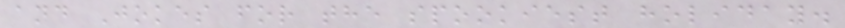and Jokes for the spookiest holiday.
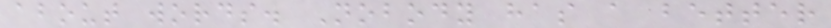about words. Nobody has a better
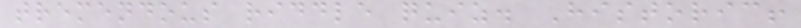tremendous riddle quiz. Historic!
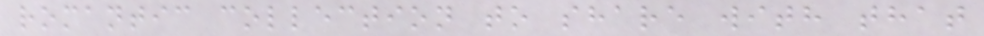romantic collection to share with that
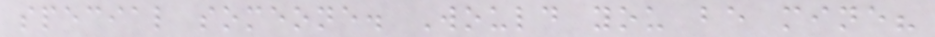special someone. Would you be mine?
